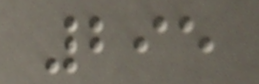295
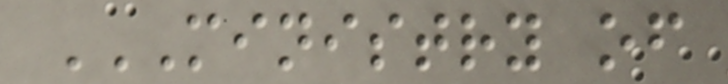MINISTRY OF
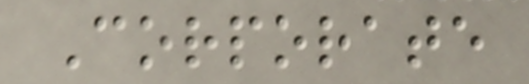Corporate
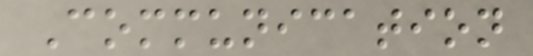Communication
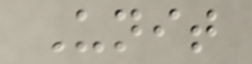Unit
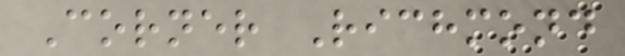Corner Richmond
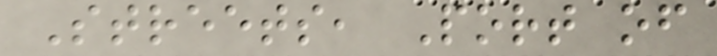Streets, Port of
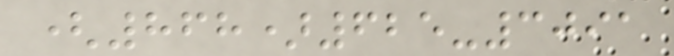(868)625-3091
